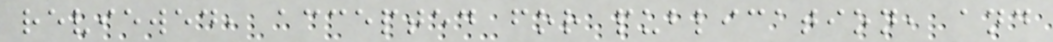reviewed, accepted for publication, and
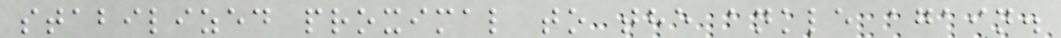stabilized proximal to the ankle again.
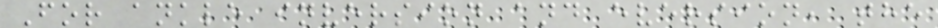For ankle inversion and eversion, the
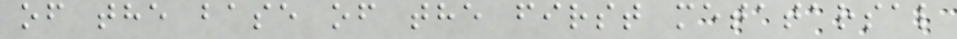of the base of the first metatarsal
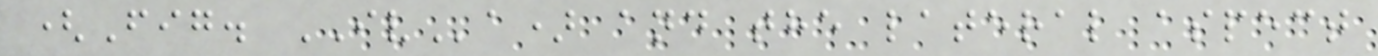(Fig. IVa) and the lateral aspect
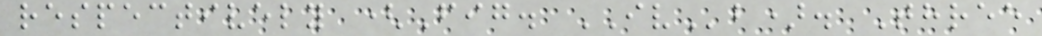respectively (Fig. IVb). Three
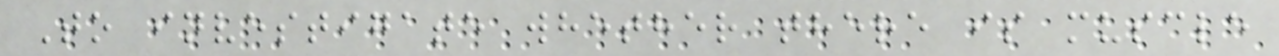To investigate whether there is muscle
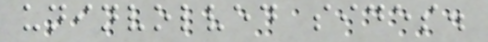uninvolved sides.
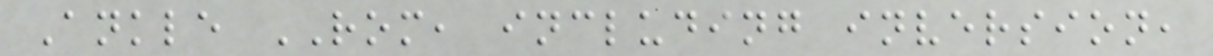Ankle ROM, including inversion,
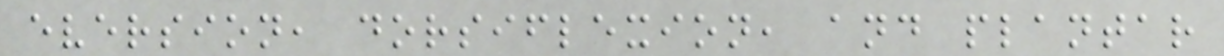eversion, dorsiflexion, and plantar
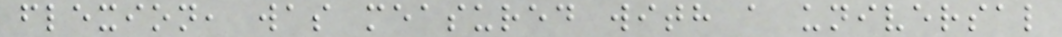flexion, was measured with a universal
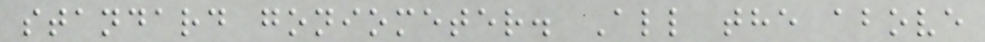standard goniometer. All the above
